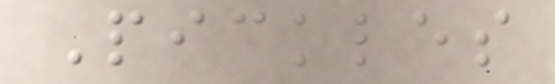Pickles
